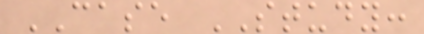CASE STUDY:
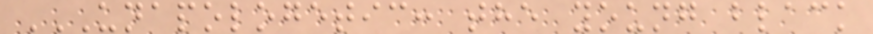UNAPOLOGETIC: THE YOUNG BLACK
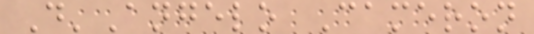D'Angelo Cameron
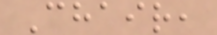Chair,
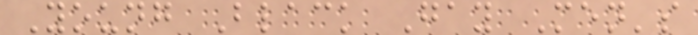Young Black Gay Men's
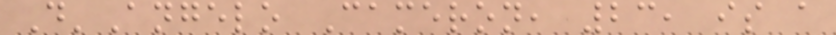D'Angelo Cameron, 23, is a
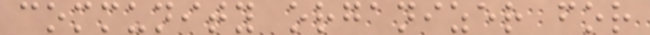community organizer for
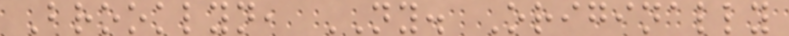Brooklyn, NY. Originally
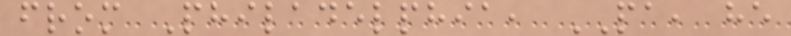from Philadelphia, PA, he
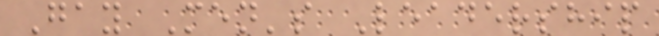Gay Men's Leadership
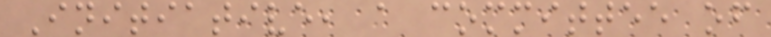Initiative, a committee of
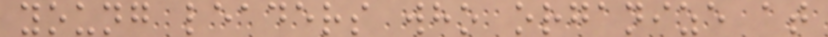young leaders who organize at
